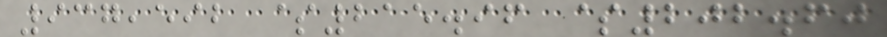937,592 $215.96 $202.60
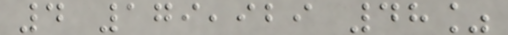4 179,929 48%
